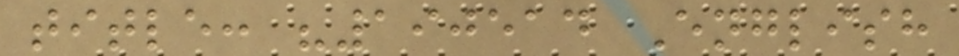title: "190514 English
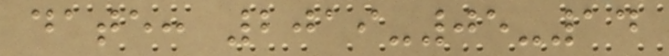date: 2019-05-14
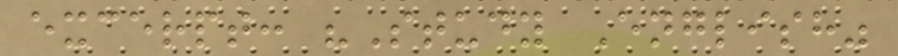excerpt: "Study English"
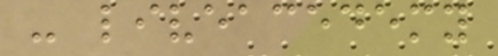- liveacedemy
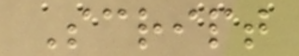Script
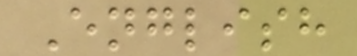English
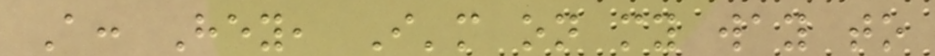A: Hey, I'm on my way to
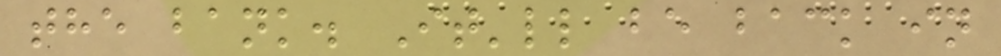the bank. It'll be back in
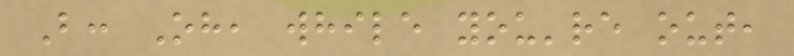B: Oh, while you're out,
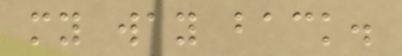my way back.
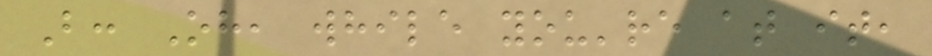B: Oh, while you're at it,
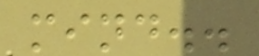mind..
